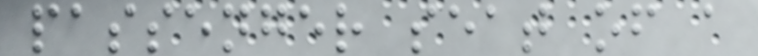passenger seat of a
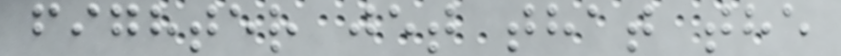fighter jet that the
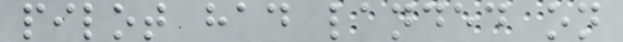pilot had landed on
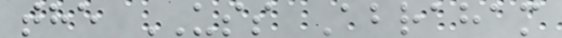the USS Abraham
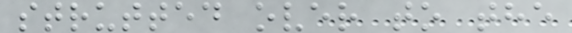strutted over to the
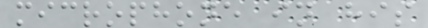microphone in his
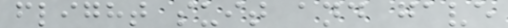flight suit and gave
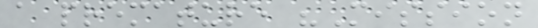a premature "Mission
